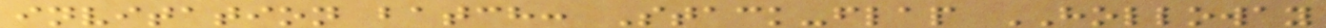invitation batch: Stack-flap HOLLOWAY
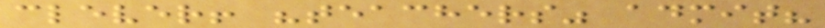clever! "teachers" admit?
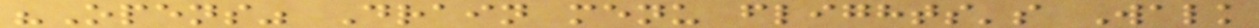"Opens" Drain menu flights's Walk
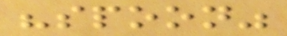"spoon"
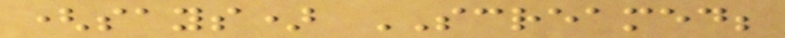(says) SCREAMED;
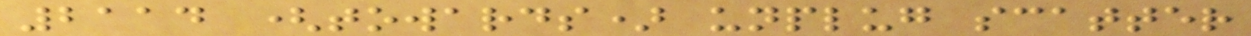2114 (towards) unplug scatter
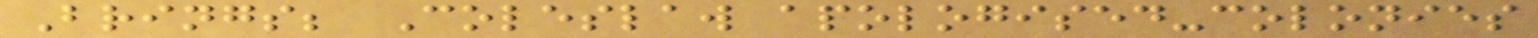Brings; Coleslaw apologised-colonies
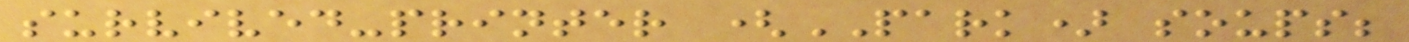survived-printer (PARK) soups;
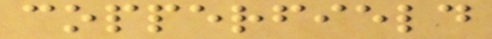copperfield
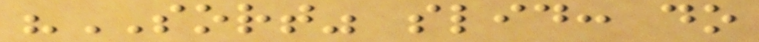"SORT" slid: do
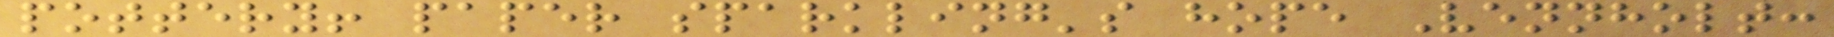pottery! paper sparkling's hope Vennholt:
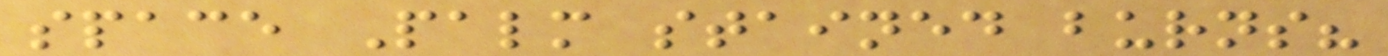space Palm stained burns?
